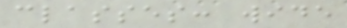classes: wide
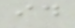id
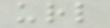url
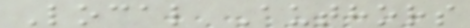Local Authors
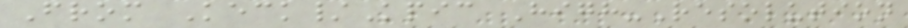From Keck/Kpic High-Resolution
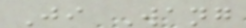Ji Wang
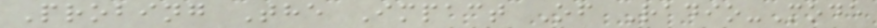Probing The Impact Of Radio-Mode
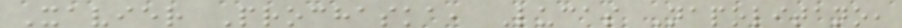Xavier Prochaska, Lucas Napolitano,
